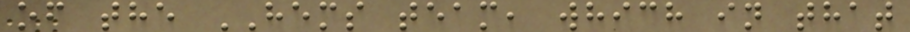of the HEMS team, which in that
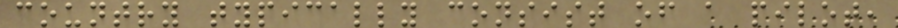country typically consist of a pilot,
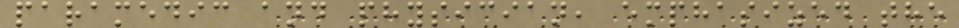paramedic and physician, emphasized the
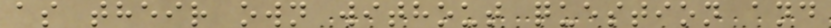as their own without question and
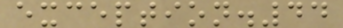exception.44
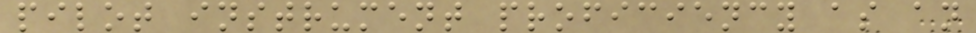pilot instrument proficiency as an
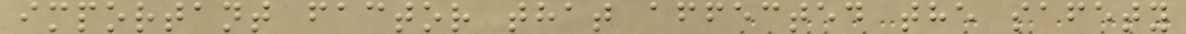important factor that affected the safety
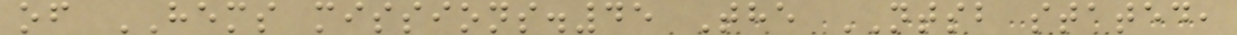of HEMS missions.45 The NTSB stated,
